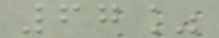67%
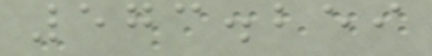573.259
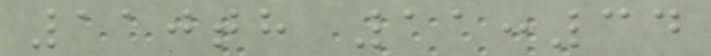110th 11:34
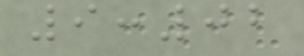9:02
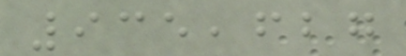935,627
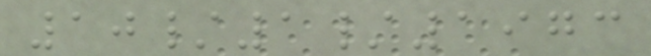10/1/1973
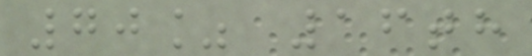70% 16th
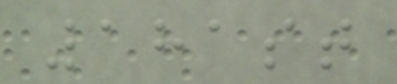181st
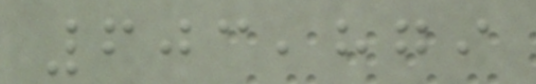603,879
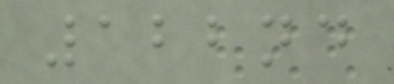122nd
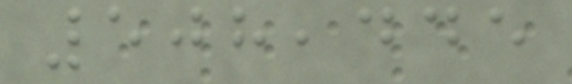508,445
